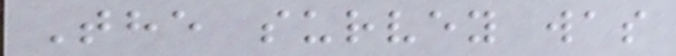The survey was
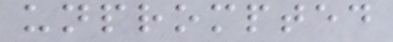unprompted
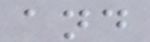and
